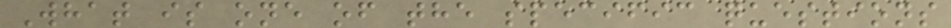What is one of the specific questions
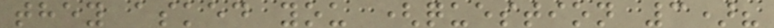they asked you (question 3)?
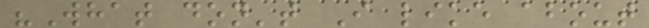"What don't I like about
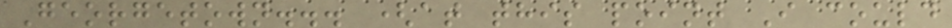Georgetown... (at this point I could
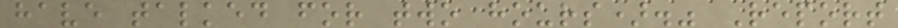have talked for two hours)." Report
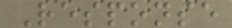Response
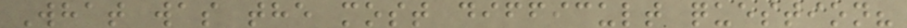What was the most difficult question?
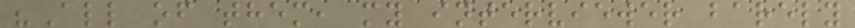"All of them, my interviewer barely
